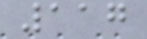117
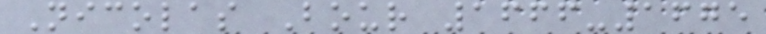Nicolas Bour 1666-1675
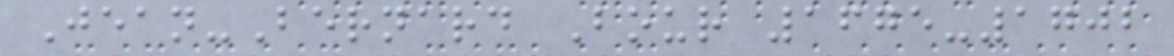Jean-Bernard Bour 1675-1702
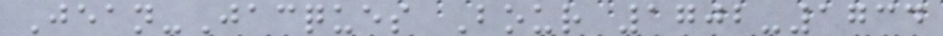Jean-Jacques Bour 1702-1734
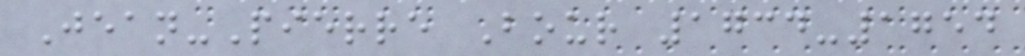Jean-Pierre Bour 1734-1754
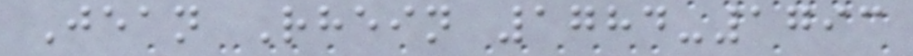Jean Rhein 1784-1793
